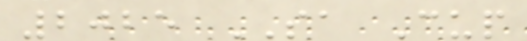2025 SA Cup
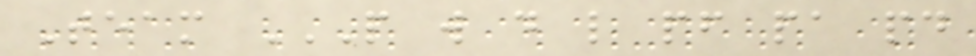Team P W D L PF PA PD
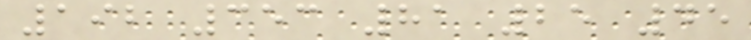192 353 81 25 45
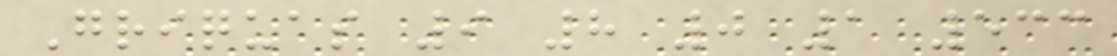Griquas 9 8 0 1 533
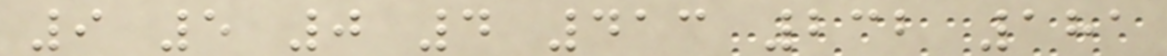9 5 0 4 413 232 181
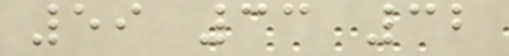59 33 32
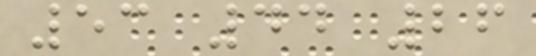53 44 26
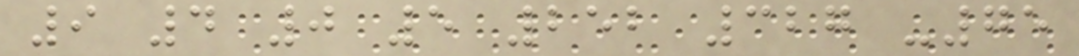9 4 0 5 252 327 -75
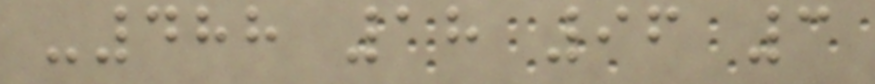-488 18 96 3
